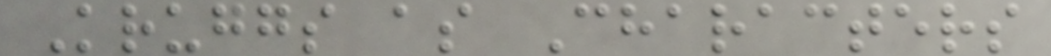Kruggs as Characters
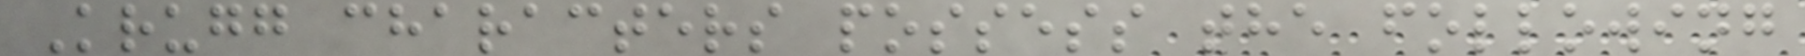Krugg characters possess the following
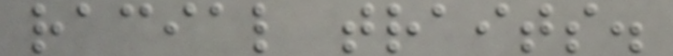racial traits.
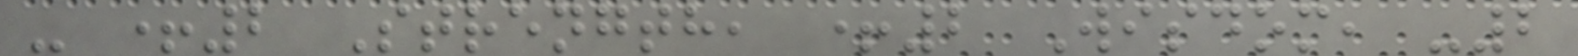- +2 Strength, +2 Wisdom, -2
